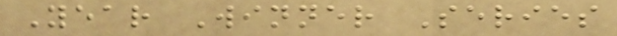Year Winner Series
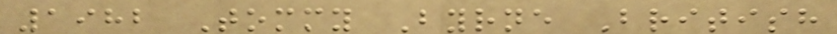1982 Tommy Byrne British
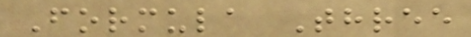Formula Three
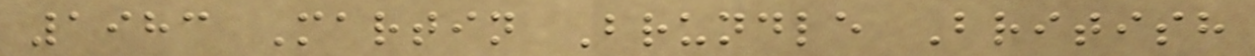1983 Martin Brundle British
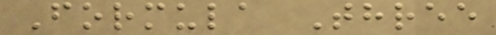Formula Three
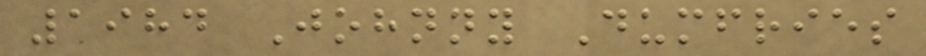1984 Johnny Dumfries
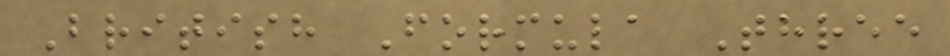British Formula Three
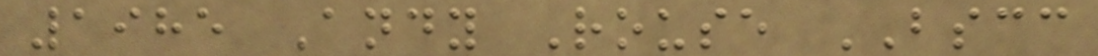1985 Andy Rouse BSCC
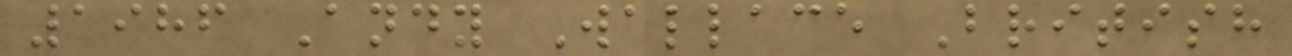1986 Andy Wallace British
